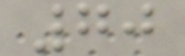70
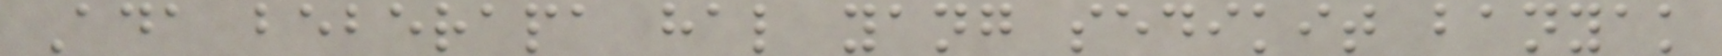Ada beberapa hal yang sedikit banyak
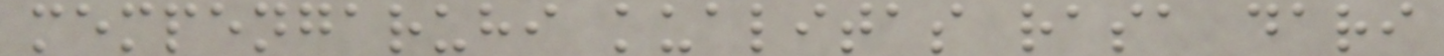mempengaruhi kualitas rasa dari
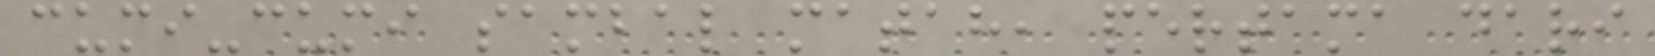cumi-cumi sambal matah, pertama dari
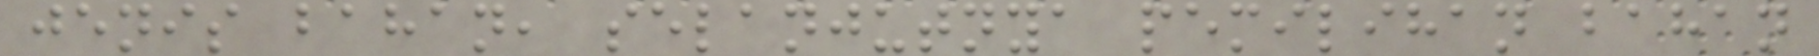jenis bahan, selanjutnya pemilihan bahan
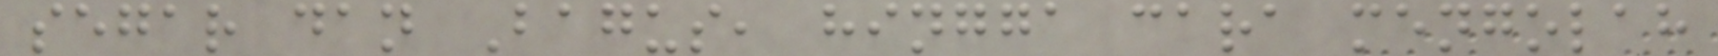segar dan Bagus, hingga cara mengolah
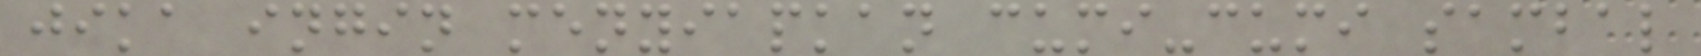jika ingin menyiapkan cumi-cumi sambal
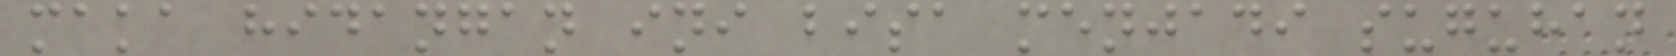maka hidangan ini bisa menjadi suguhan
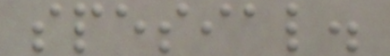spesial.
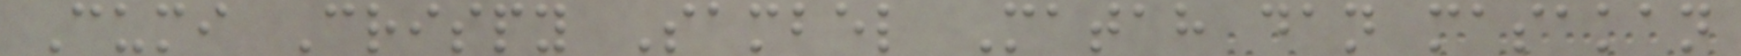Cumi Crispy Sambel Matah dan masakan
